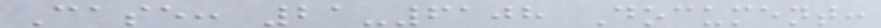Case: 21-6108 Document:
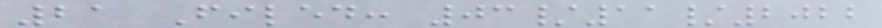21 Filed: 03/11/2022
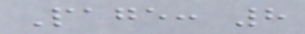Page: 8
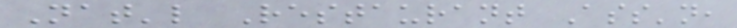Nat'l Restaurant Ass'n,
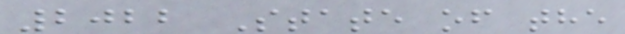2022 State of the
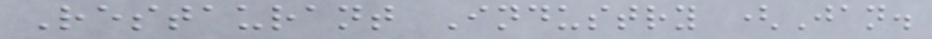Restaurant Industry (Jan.
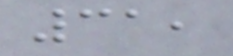31,
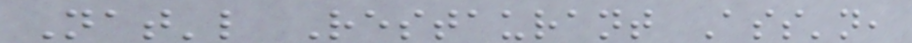Nat'l Restaurant Ass'n,
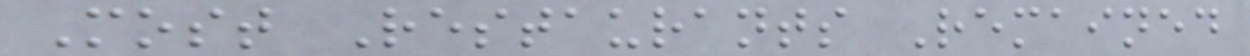Most Restaurants Remained
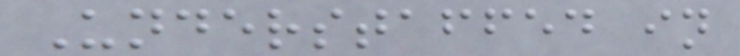Understaffed in
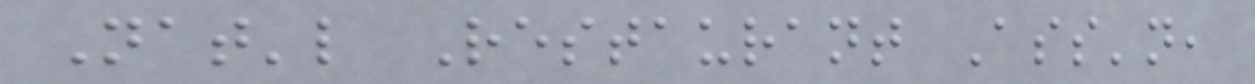Nat'l Restaurant Ass'n,
